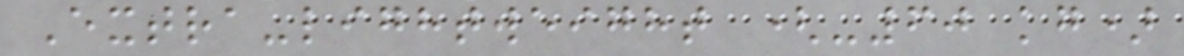Extra-lightweight (-60 kg)
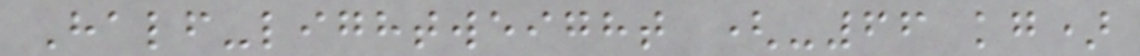Half-lightweight (-66 kg)
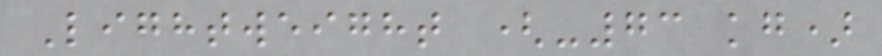Lightweight (-73 kg)
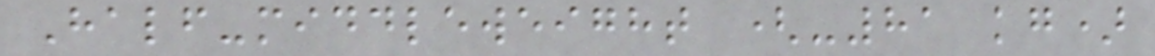Half-middleweight (-81 kg)
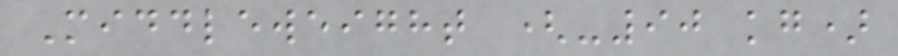Middleweight (-90 kg)
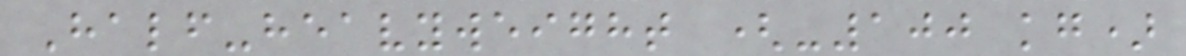Half-heavyweight (-100 kg)
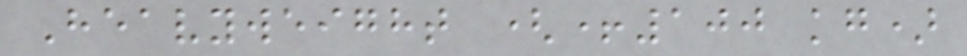Heavyweight (+100 kg)
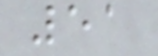51
